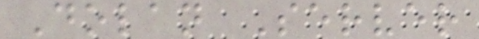Dolan Server
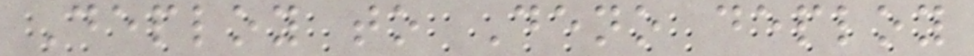Deploy to Deno deploy
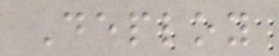Deploy
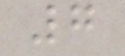7
